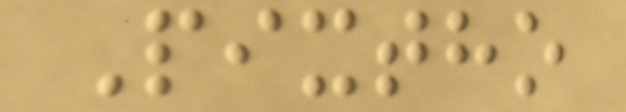Pixtho
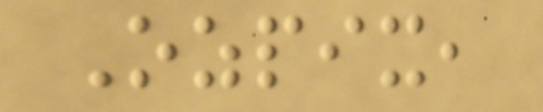Ozpix,
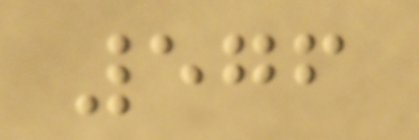576
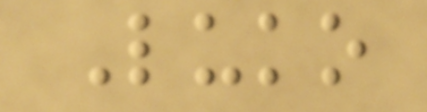Luko
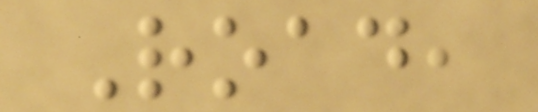Road,
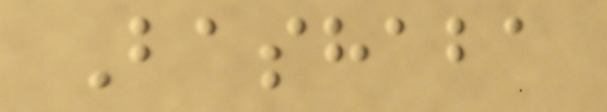Bashaba
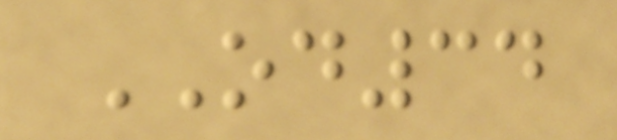OD34
